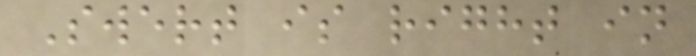Swert is right in
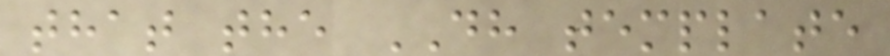that the DH template
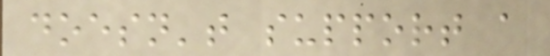doesn't support a
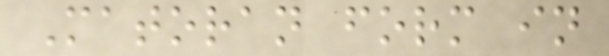Matoran form in
